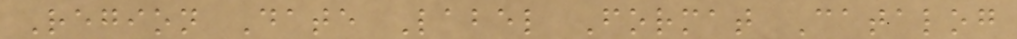Region Date Label Format Catalog
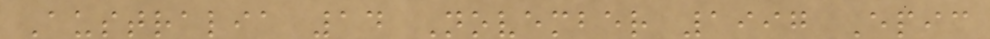Australia 14 November 1997 Epic
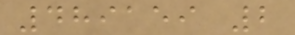489159 2
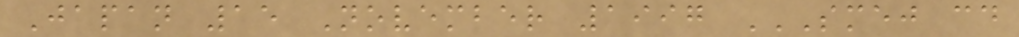Japan 15 November 1997 SMEJ CD
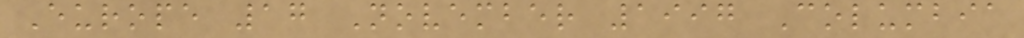Europe 17 November 1997 Columbia
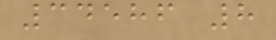34586 8
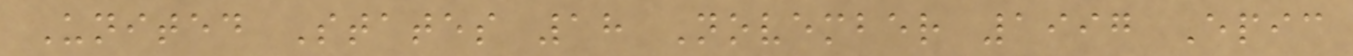United States 18 November 1997 Epic
